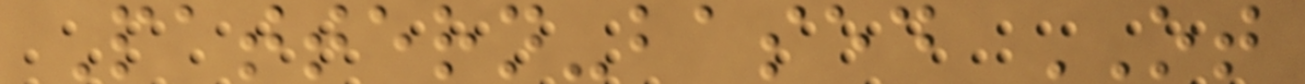Pattern-based OT
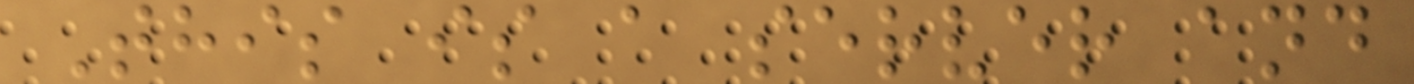This is a server and
